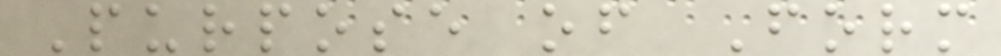Purpose of Form
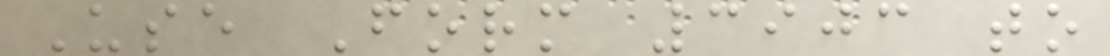Use Form 3903 to
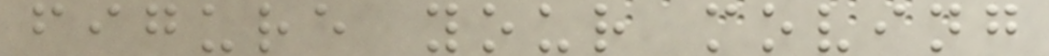figure your moving
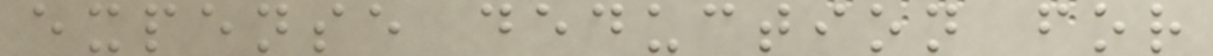expense deduction for
